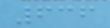636
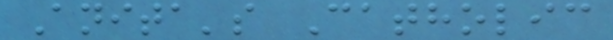Anita's Catholic
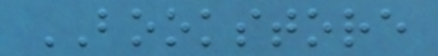BOOKSTORE
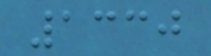1330
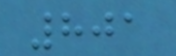801
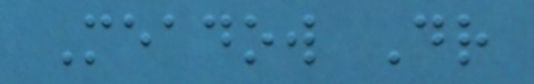Meadow Dr
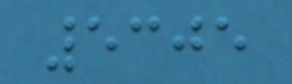5305
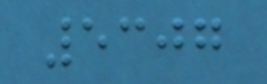5307
